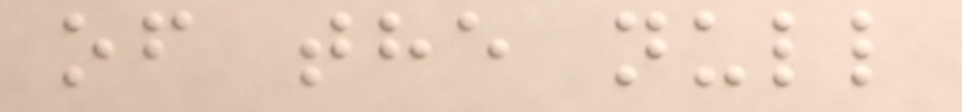of the null
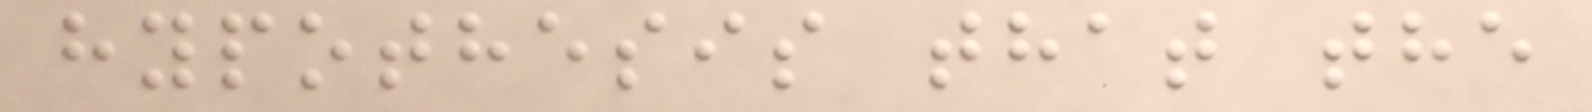hypothesis that the
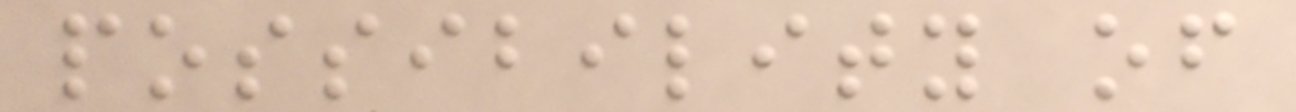possibility of
